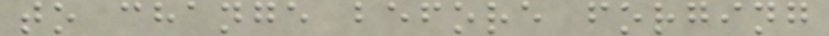to change before forging
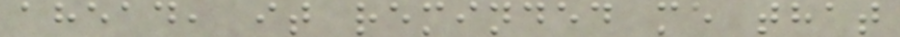ahead, it reminded me that
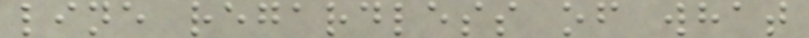line regardless of what
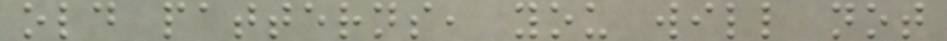old patterns, you will not
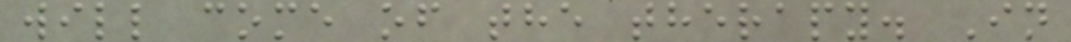will come of the therapy. In
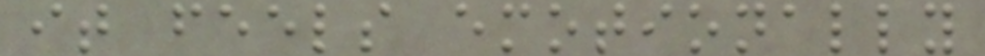it feels emotionally
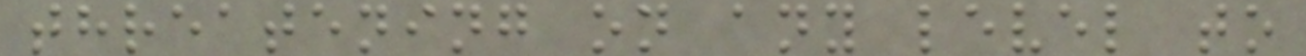threatening on any level to
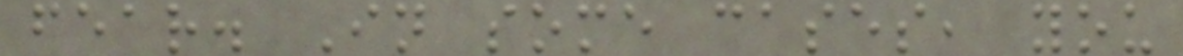fear. In some cases, you
